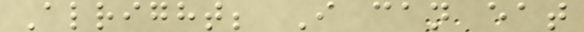Alright; I can eat
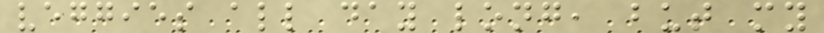veggies all day long, but my
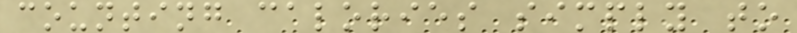counting calories simply to
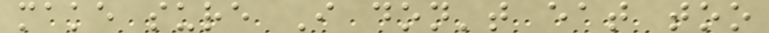make sure I don't eat too
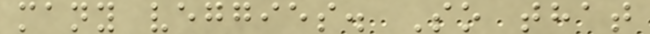many veggies. So that
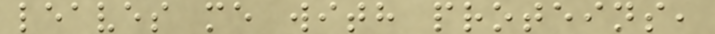leaves me with proteins,
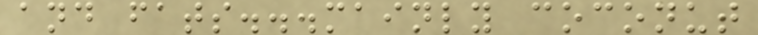and fats...mainly coconut
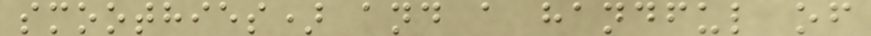smoothies) and a handful of
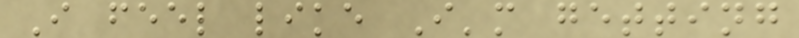I feel like I'm getting
